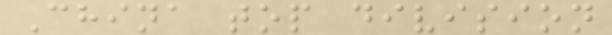China top division
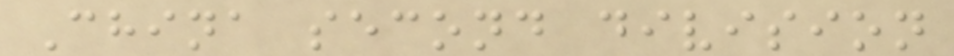China second division
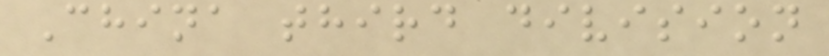China third division
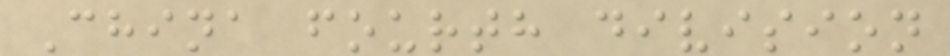China fourth division
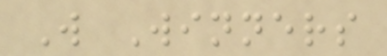W Winners
